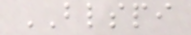BLSPI
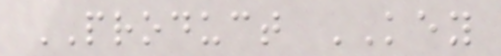PRODUCT KEY
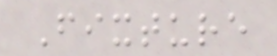Fixture
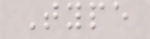Type
